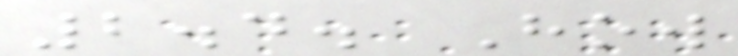2.4. How
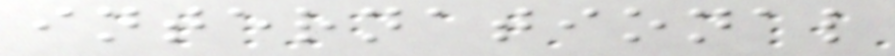international
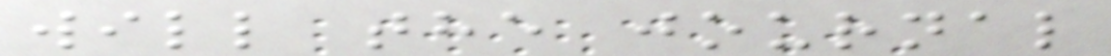will the journal
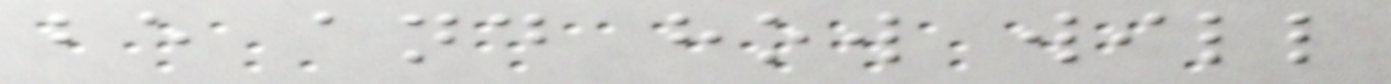be and how will
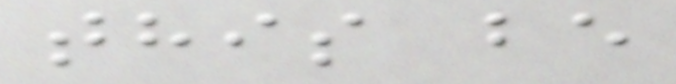this be
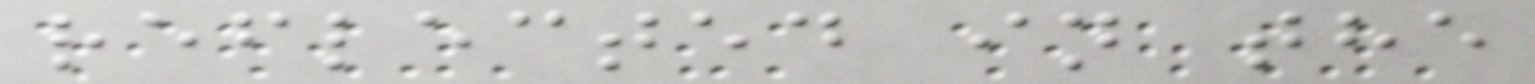reflected in the
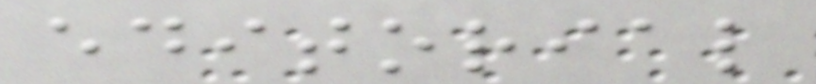editorial
